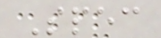Spec
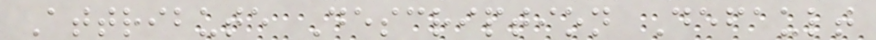Attribute Description Default
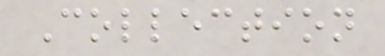Collection
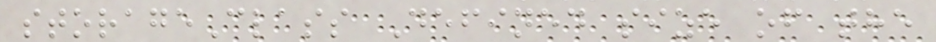storageClass Defined size of the
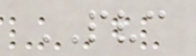PVC
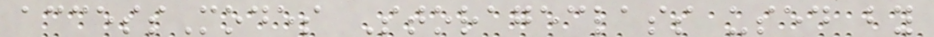accessModes Storageclass used by
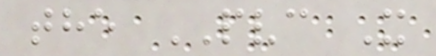the PVC X
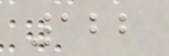122
